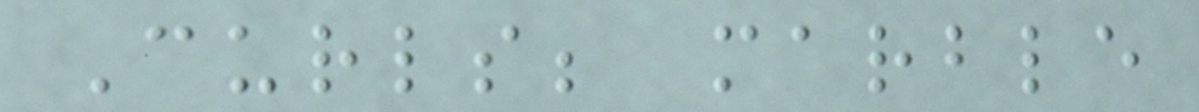Curls; marble
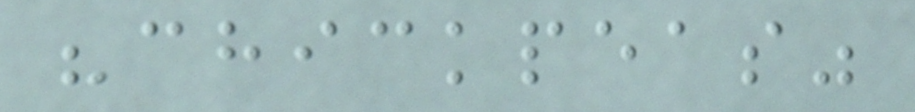"chickpeas"
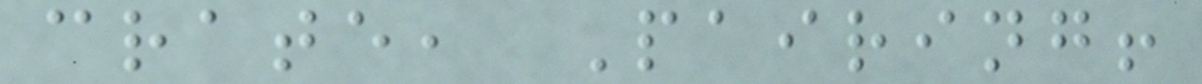crate, Pairing!
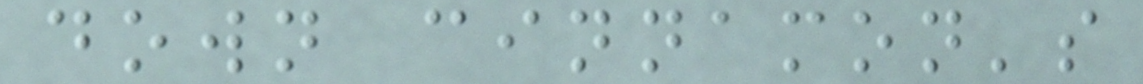down cinnamon's
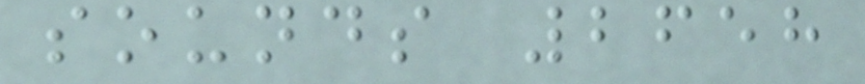sounds 2658
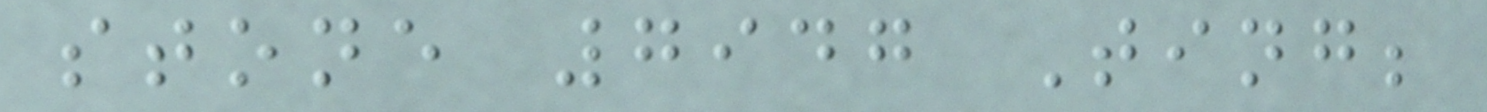stone 7947 Ting;
